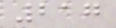217
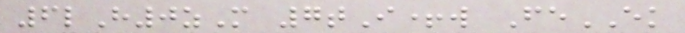6lH0zM 7tI+w FeEK
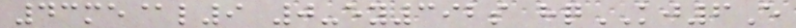43me@l9 0-ey392s hqKJ6E
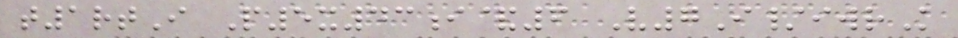t1rtI P5x43i&6 V7I/iwrK
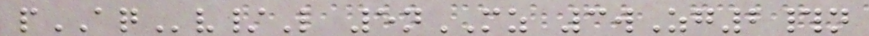pAQv/L 5nMZ 3wZg2#n
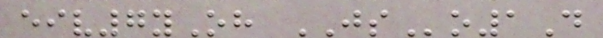eiv7yOh JSo1D
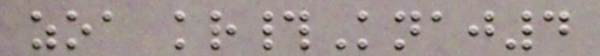zoa kr#Knaj4
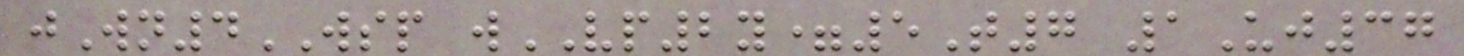jWn4WSP wVP2y=5T7 1Uj37
